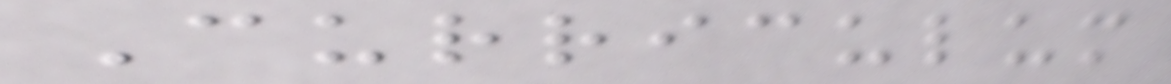Curriculum
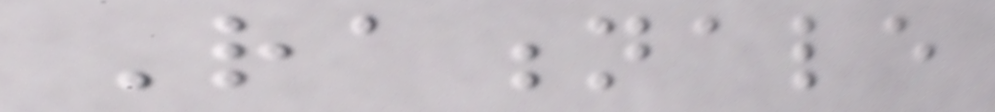Rationale
